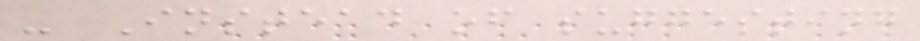- Instead of suggesting
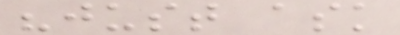"just ask
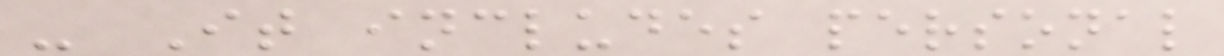- It includes personal
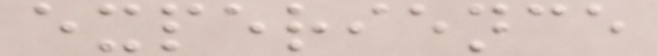experience
